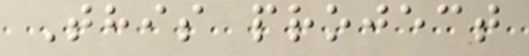This project
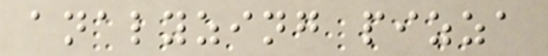analyzing pizza
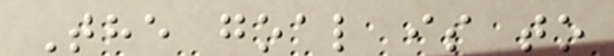The goal is to
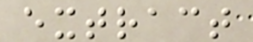extract
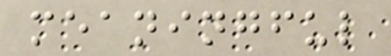meaningful
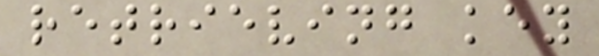retrieving key
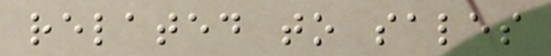related to sales
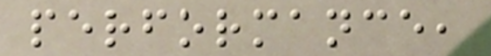performance,
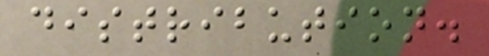distribution.
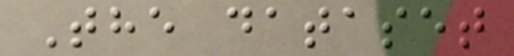The dataset
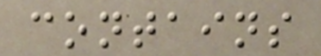contains
